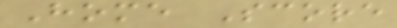Home Score
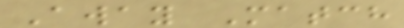Away Match
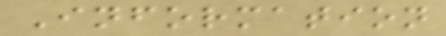Information
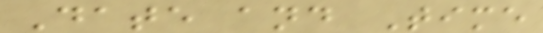Date and Time
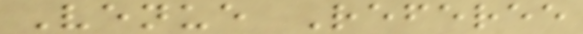Venue Referee
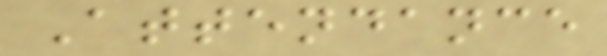Attendance
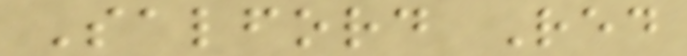Salford Red
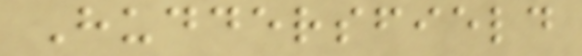Huddersfield
